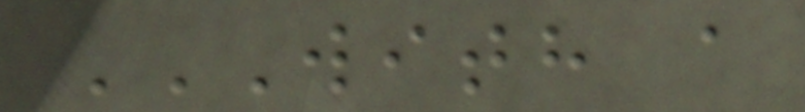WITH A
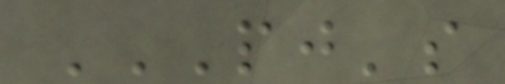PJ'S
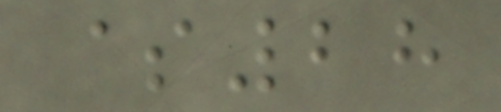$28
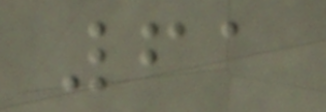61
